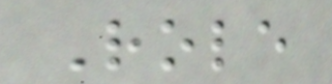Role
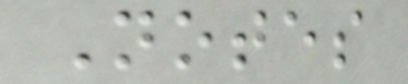Notes
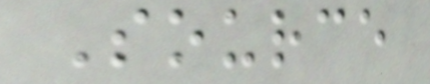Source
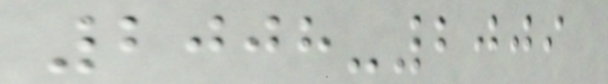2008-2009
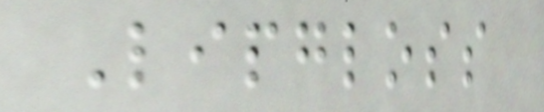Lipgloss
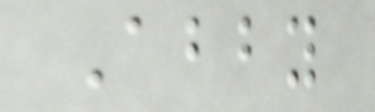Abby
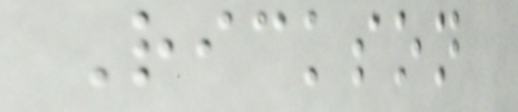Rickson
